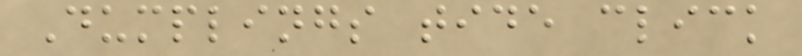Dumplings tide click
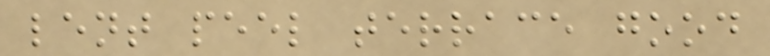lent peel terrace good
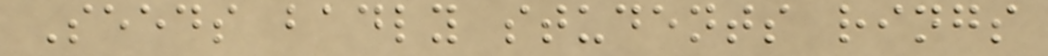Seeds badly students rings
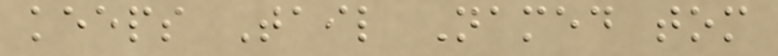keeps Tail Named tom
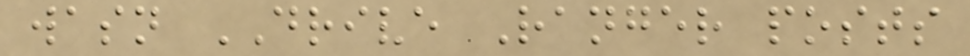wasn DRIVE Ranger posts
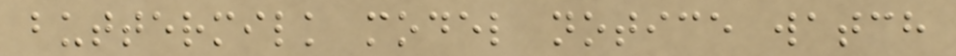buttermilk model notice watch
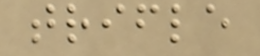trifle
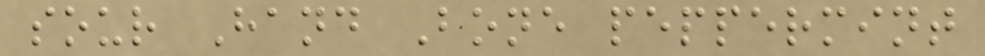sour Hand Bone peppermint
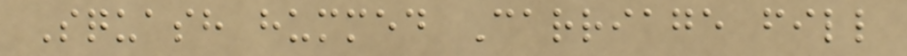Squash hummed Carriage fill
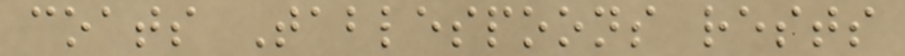coats Tablespoons rests
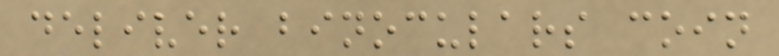deliver binoculars coin
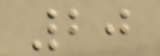20
